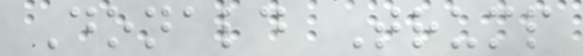Donald Trump
